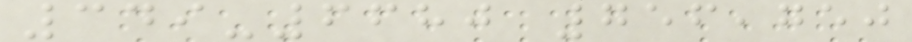349-6680 756,750
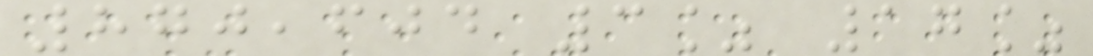870,604 3% 17%
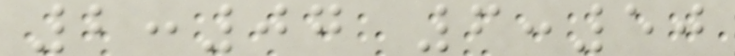2:07 6:50
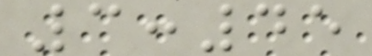3:45
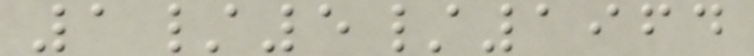1/5/1964
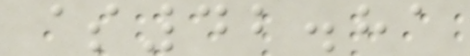$42.81
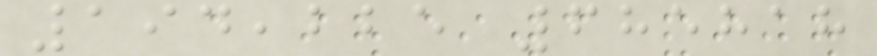194,225 685818
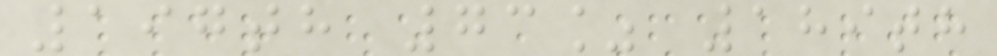197th 73% 189th
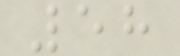58
